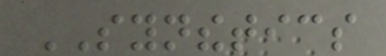SYNTHETICS
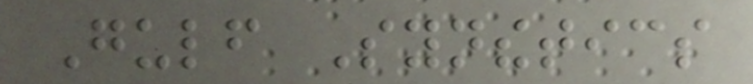Gulf Synthetics
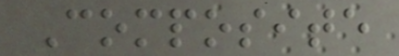Composite
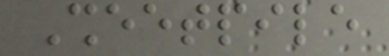Sheetpile
